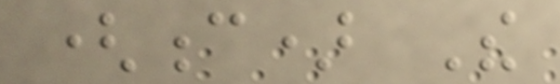(c) The
